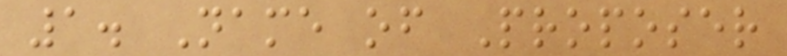1. Name of Proposer
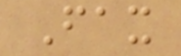Fax
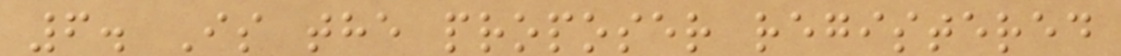6. Is the proposer registered
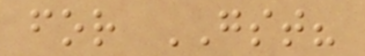for GST?
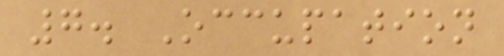7. Occupation
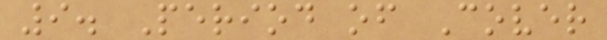9. Period of Cover
